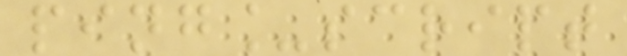ping_script
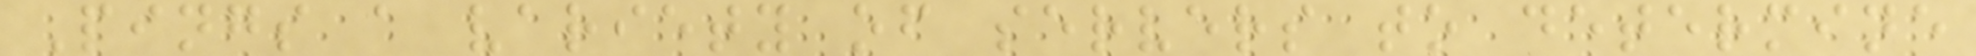Pings a variety of servers to determine
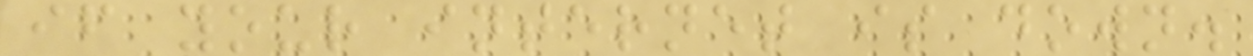if your internet is down.
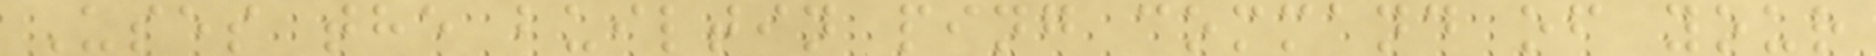Uses the builtin ping command of your
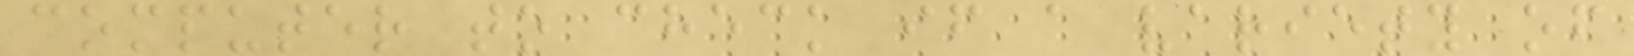computer to check if a variety of
